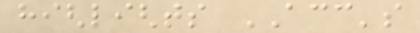highlights ACC's
